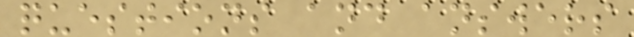questions and answers
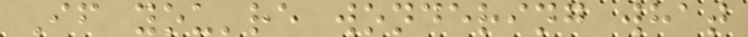If you're wondering what
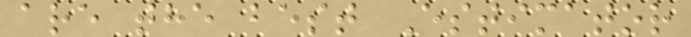are the best Estimator
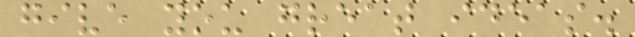give you great ideas.
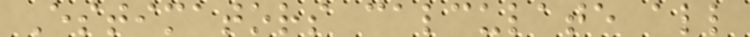Estimators calculate all
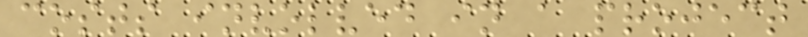costs involved in a project
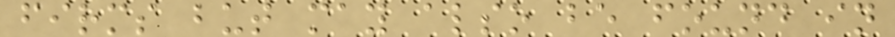firms but may also be found in
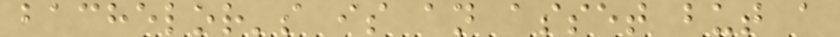bachelor's is an asset but a
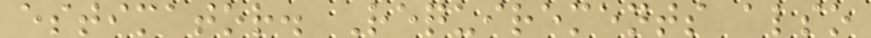estimator. Requirements also
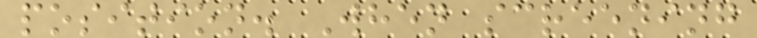position. When screening
